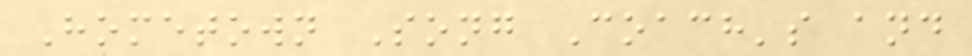Hometown Song Coach's and
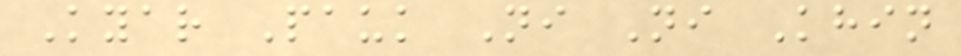Kyar Pauk Ni Ni Khin
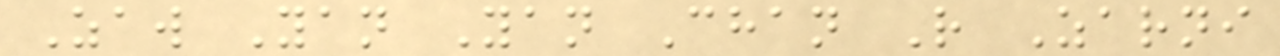Zaw Yan Yan Chan R Zarni
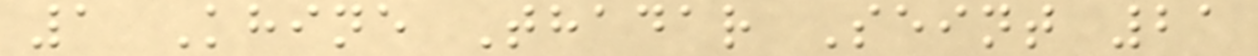1 Khine Thadar Seint 21
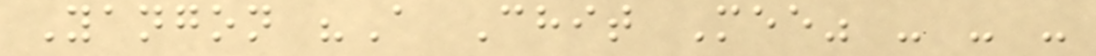Yangon "A Chit Mee" - - -
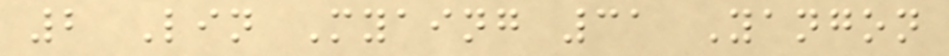2 Lin Myaing 31 Yangon
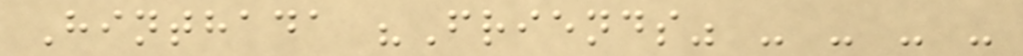Hinthada "Friends" - - - -
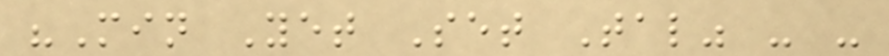"Min Yet Set Tal" - -
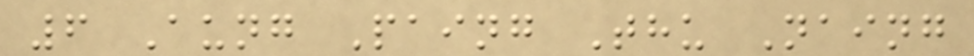6 Aung Paing Thu Naing
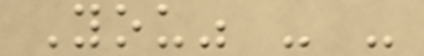You" - -
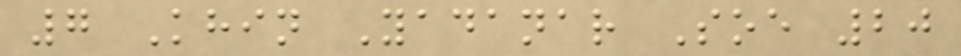7 Khin Yadanar Soe 20
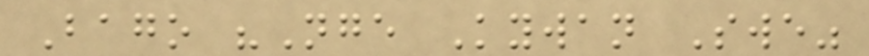Bago "Nge Kywan Swe"
